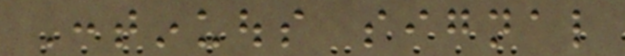Continuous signal
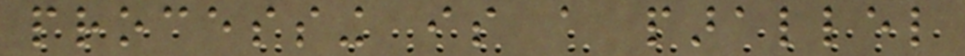processing is a parallel
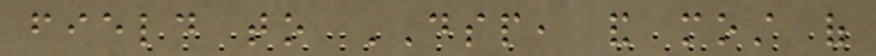field to DSP, and most of
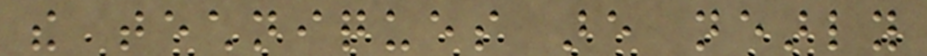the techniques are nearly
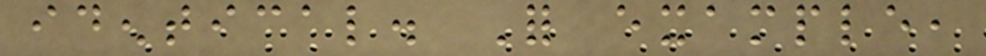identical. For example,
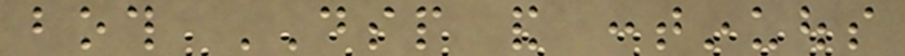both DSP and continuous
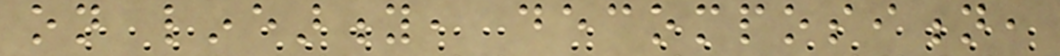on linearity, decomposition,
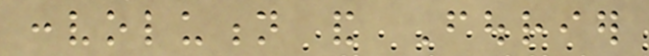convolution and Fourier
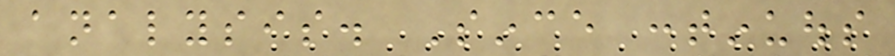analysis. Since continuous
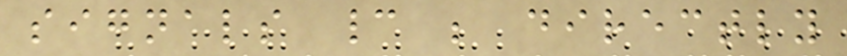signals cannot be directly
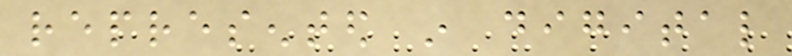represented in digital
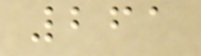261
